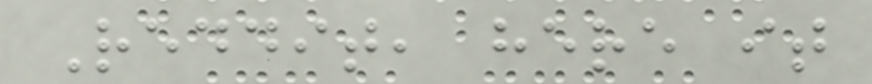Reddit, here it
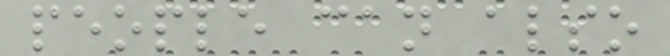people can also
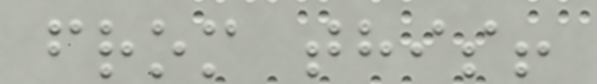from this!
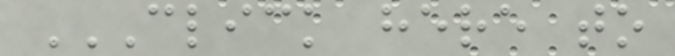CLICK HERE TO
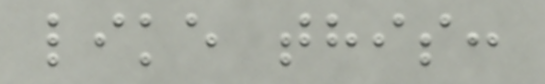like this:
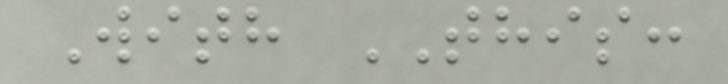With THIS:
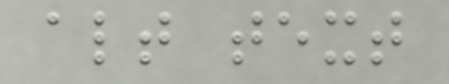alt text
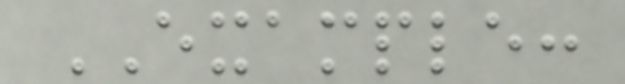EXAMPLE:
